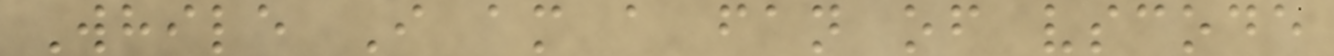While I am a fan of vscode
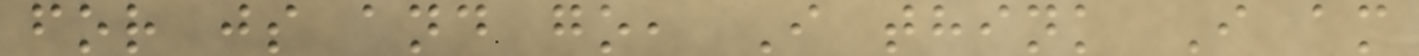for js and go, I think I am
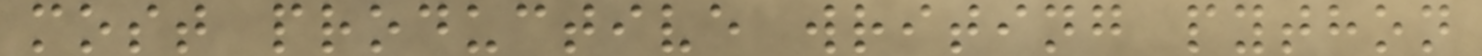most productive writing python
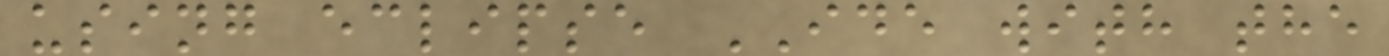using eclipse IDE with the
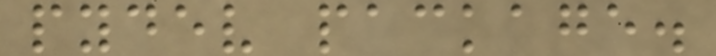pydev package.
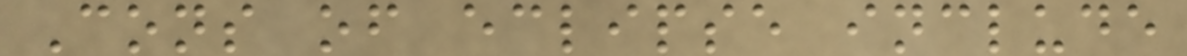Cons of eclipse include
